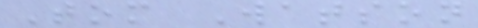Tom Watson
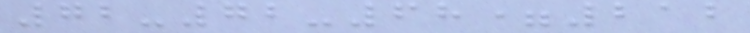72-72-68=212
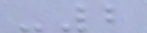-2
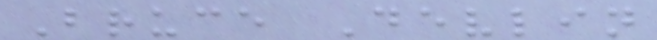Bruce Devlin
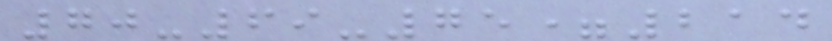70-69-75=214
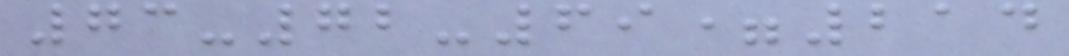73-72-69=214
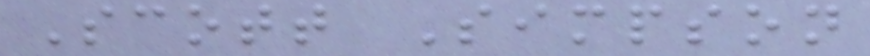Scott Simpson
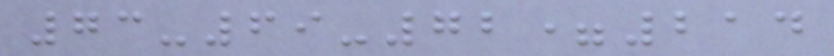73-69-72=214
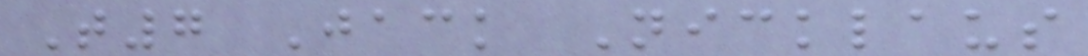T7 Jack Nicklaus
